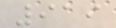919
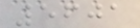5601
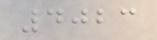4023
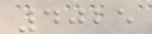4025
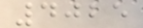4025
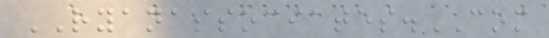RYANASSOCIATES.COM
